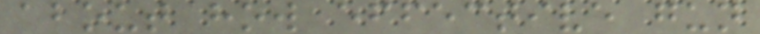about how effective gun
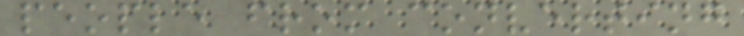people from converting
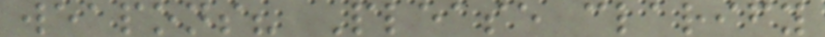weapons? Please clarify
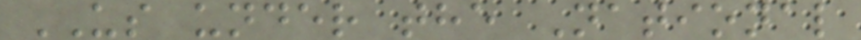US under the National
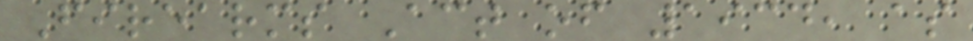Firearms Act of 1934, as
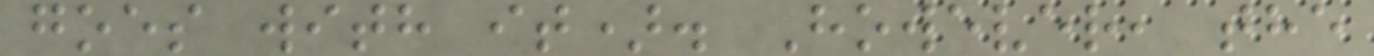goes with it). However, the
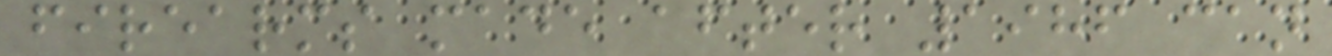firearms made after 1986 can
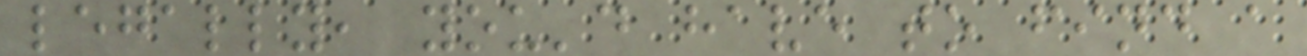legally, you'd have to find a
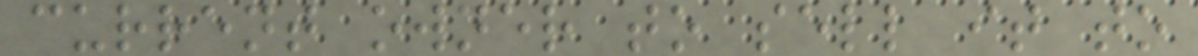current owner to sell it to
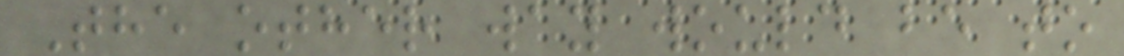The other way would be to
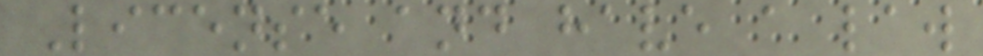License and have a law
